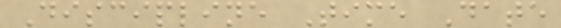Discipline Time Date
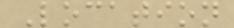Location
